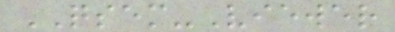QSEM-Viewer
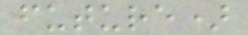future)
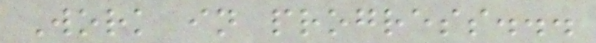Work in progress...
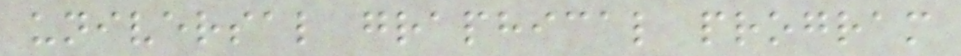universal graphical program
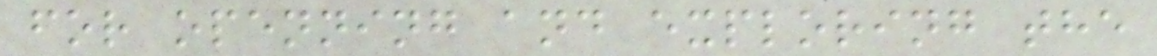for openning and exploring the
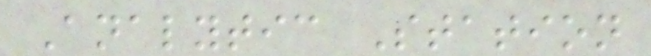Analytic Station
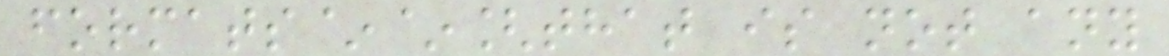formats~~[that is not any
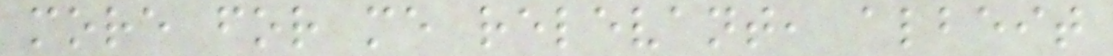more for me relevant, albeit
